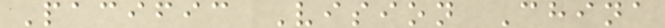Pacific Vision China
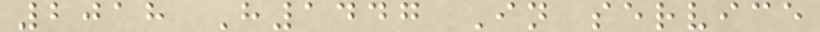2018 H1447 In service
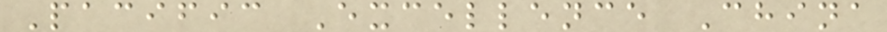Pacific Excellence China
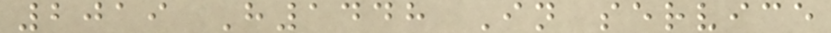2019 H1448 In service
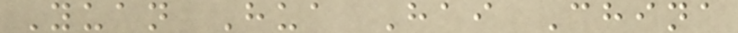Yuan Hua Hai China
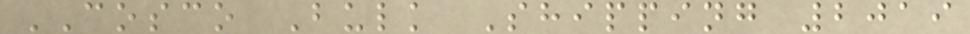COSCO Bulk Shipping 2019
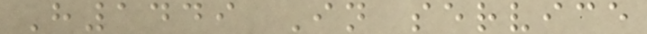H1449 In service
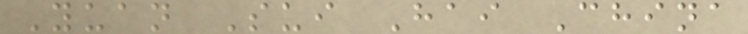Yuan Sui Hai China
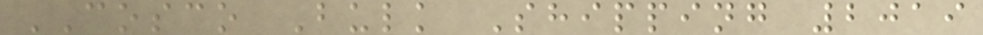COSCO Bulk Shipping 2019
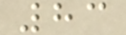83
